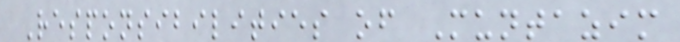Responsibilities of Muntazim
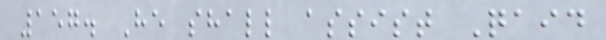157. He shall assist Qaid
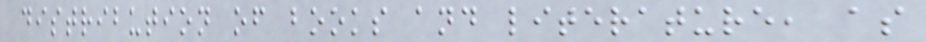distribution of books and literature, as
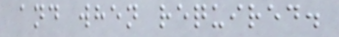and when required.
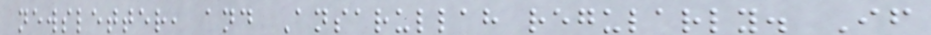newsletter, and Ansarullah regularly. If
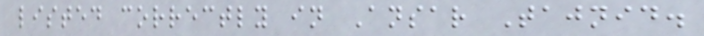listed correctly in Ansar Tajnid.
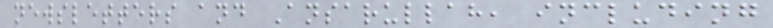newsletters and Ansarullah, including
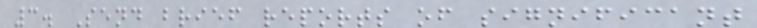3. Send brief reports of significant
